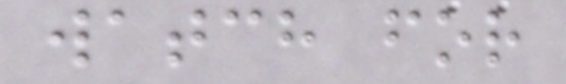watch for
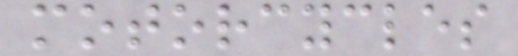motorcycles
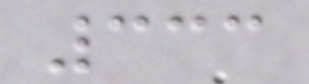333
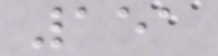151
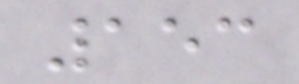153
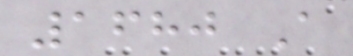1680 A
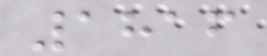1816
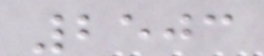2503
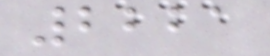2221
